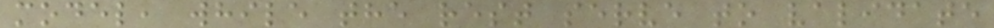model, while the rest serve to validate
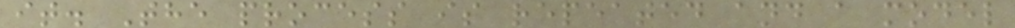it. The process is repeated and a model
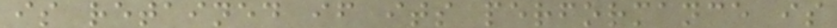is retained if its performance is
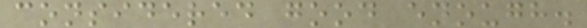considered good enough.
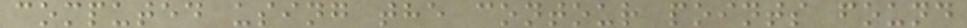computed using the contour points found
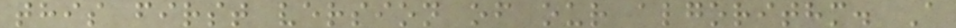this first version of our algorithm. A
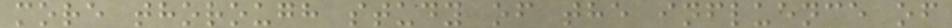more thorough study of the influence of
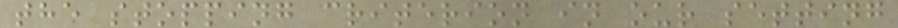the stopping criterion in our setting
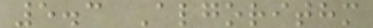5.3 Algorithm
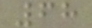68
